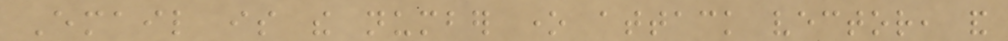Email is the number one attack vector, and
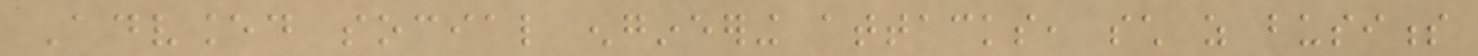Advanced social engineering attacks, such as business
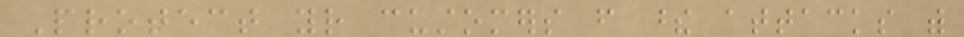Protect your customers from these attacks with
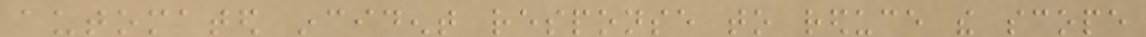automated incident response to reduce the scope
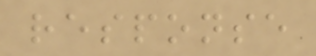response
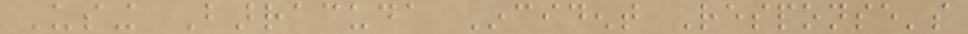Using Barracuda Incident Response's
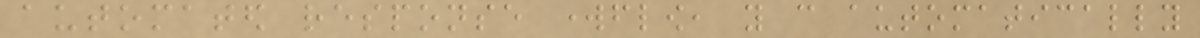automated response workflow, you can automatically
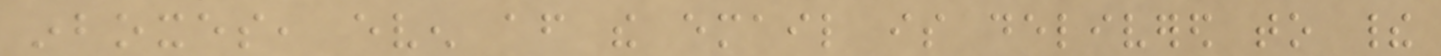inboxes, even after the email is delivered to their
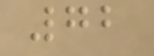72
